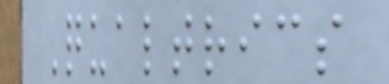Qualtrics
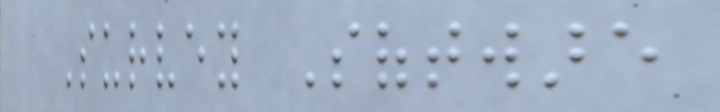Survey Software
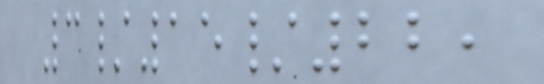3/15/22,
